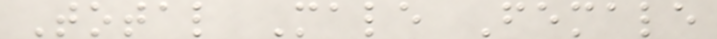Total Male Female
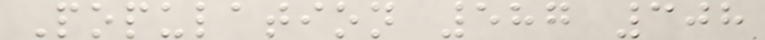Population 587 308
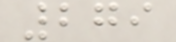279
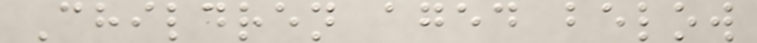Children aged below
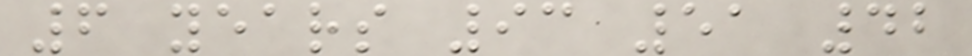6 years 93 51 42
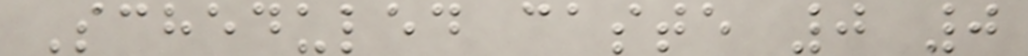Scheduled caste 0 0
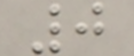0
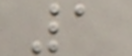1
